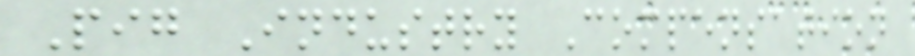Pig Industry Compensation
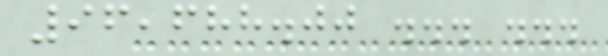96,688.00 ... ...
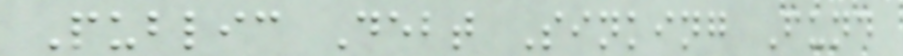Public Debt Sinking Fund
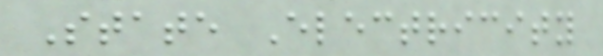State Electricity
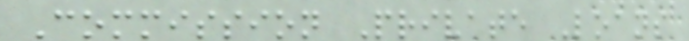Commission Private Loans
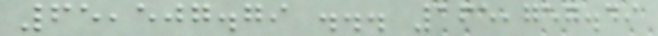65,507.79 ... 165,757.49
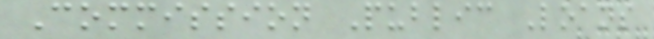Commission Public Loans
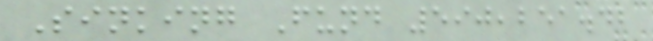Sinking Fund 590,251.42
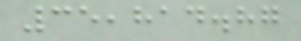35,814.87
